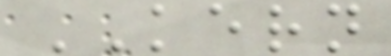KERN
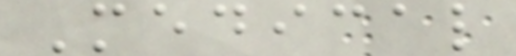Medical
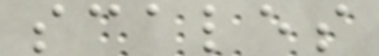scales
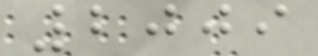2009
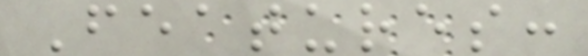Features:
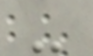-
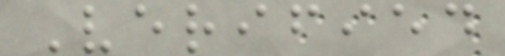Verified
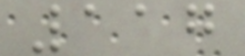117
